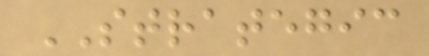STRATEGIC
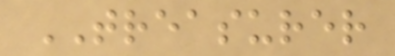TREASURER
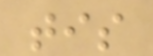tis
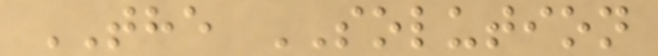THE SOLUTION
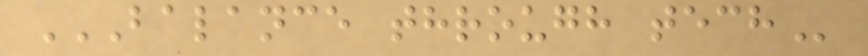BALANCE THROUGH TECH
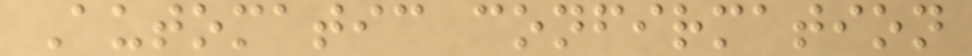Automatic confirmation
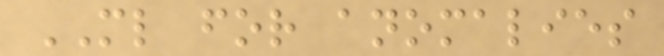ML for anomalies
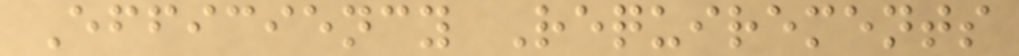Efficiency Requirements
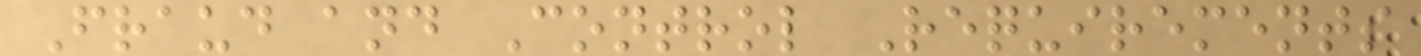Fraud and Control Requirements
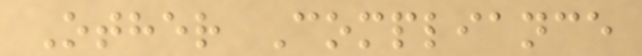Other Compliance
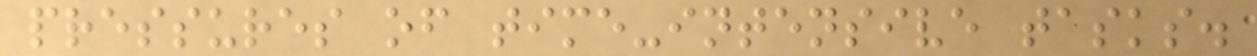pressures of time-intensive tasks.
